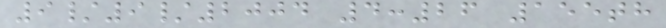9/9/2004 4:26 155th
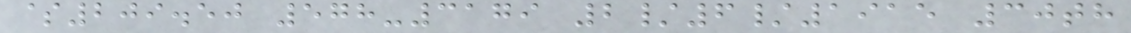$209.50 578-3179 2/6/1915 30th
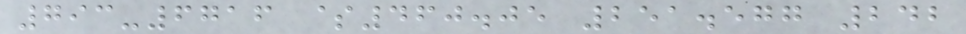793-6716 $460.05 251.577 242
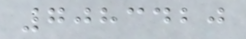7083420
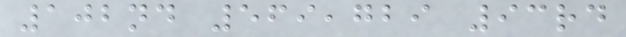102nd 569,729 93rd
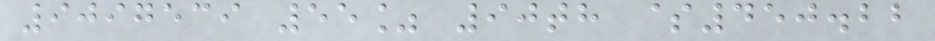9097539 55% 90th $450.22
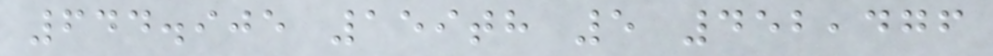644.905 159th 5 452,476
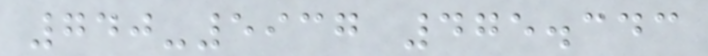740-5937 475.343
